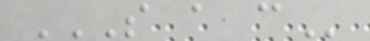S A C
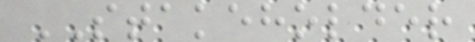STAKEHOLDER
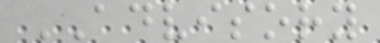ADVISORY
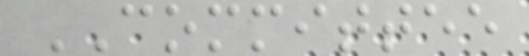COMMITTEE
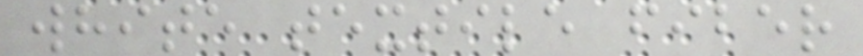white textile fiber
